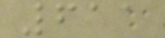611
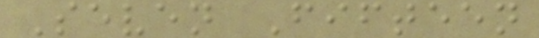Seven Fifteen
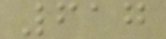617
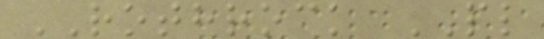ROTHROCK PL
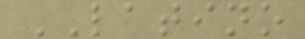LATINO
